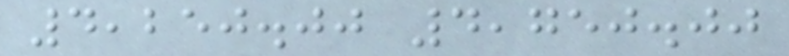4,250.00 4,750.00
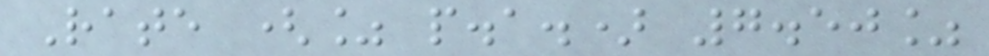Rate (% p.a.) 7.50%
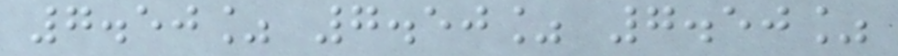7.50% 7.50% 7.50%
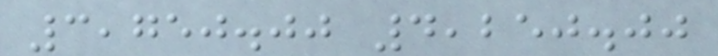3,750.00 4,250.00
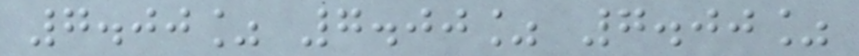7.00% 7.00% 7.00%
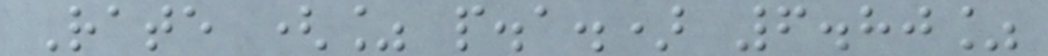Rate (% p.a.) 6.80%
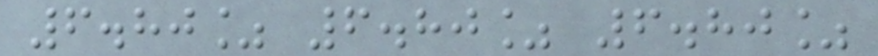6.80% 6.80% 6.80%
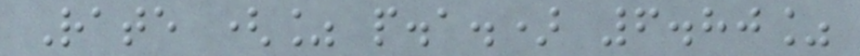Rate (% p.a.) 6.80%
